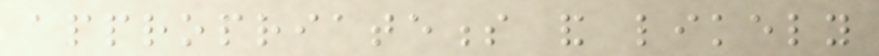appropriateness and likely
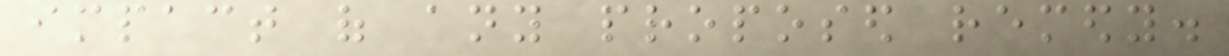impact of any proposed remedy.
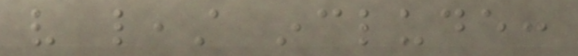very least include:
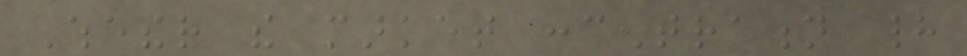Whether the market concentration had
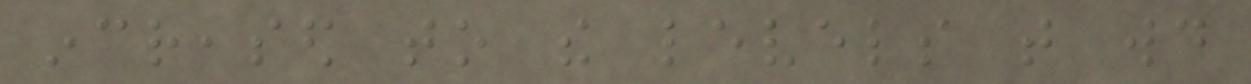increased to the levels that would
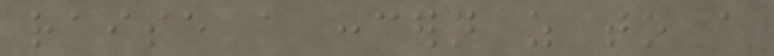raise a concern as to a
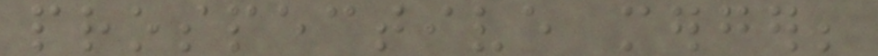prospective merger;
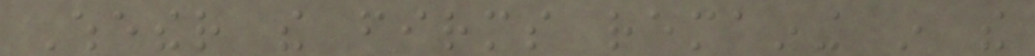Whether the firms remaining in the
